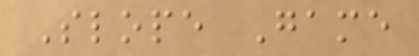Slope Game
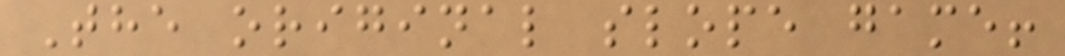The original slope game!
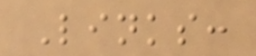Links:
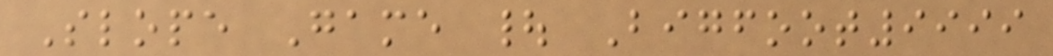Slope Game | Bigfoot9999
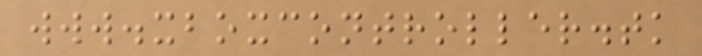www.xboxcontroller.tk
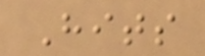Hits
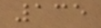135
